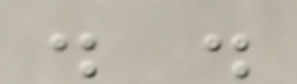. .
